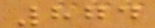874
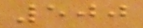500
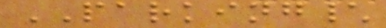PARKING\
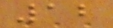12
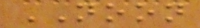NOON
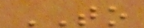TO
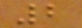2
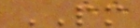PM
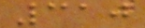310
